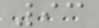93
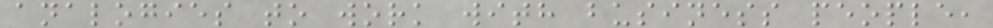analogies to work with business people,
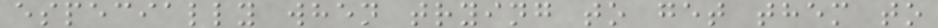especially when trying to get them to
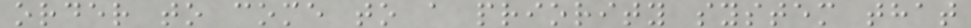order to come to a priority system that
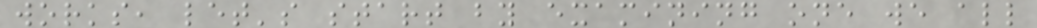works, let's start by examining one we all
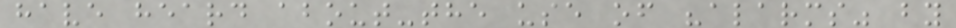have heard about-the use of "alarms" by
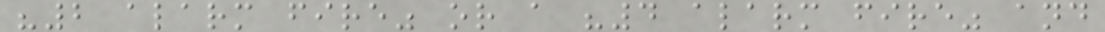"2 alarm fire" or a "4 alarm fire" and
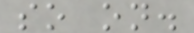so on.
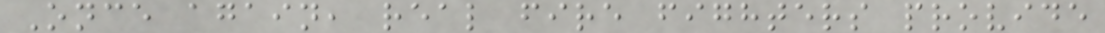Once again, real fire fighters provide
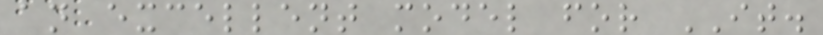an excellent model for IT.
